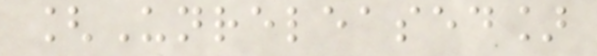[Unreleased]
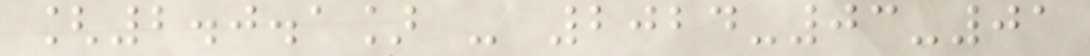[2.0.1] - 2024-03-01
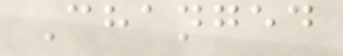Changed
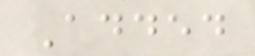Added
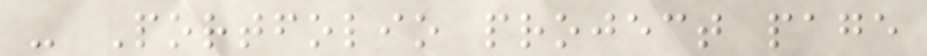- Portfolio project page
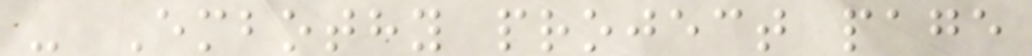- Embothy project page
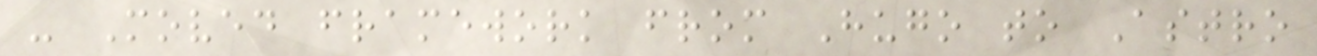- Moved framework from Hugo to Astro
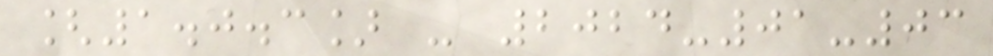[1.0.3] - 2024-01-03
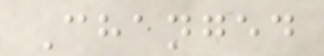Changed
